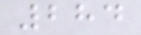284
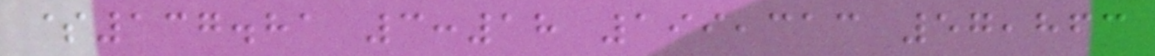$137.81 3:18 199,313 57,863
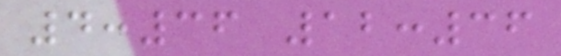4:36 12:36
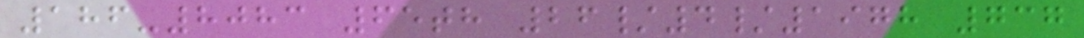186-8083 65th 26/4/1978 737
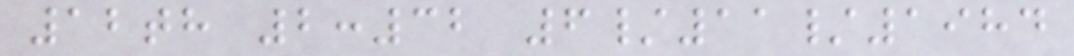12th 2:32 6/11/1984
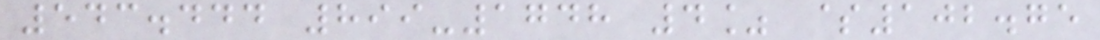543.444 899-1748 4% $102.75
